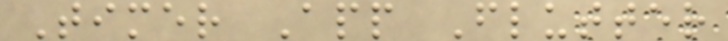Timer App Flutter
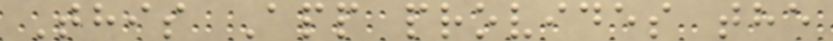This App provides the
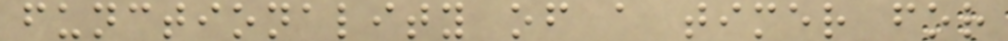functionality of a timer for
